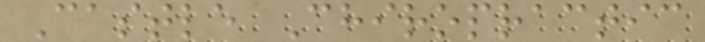Castle Chiropractic
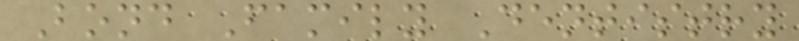Bond Family Dentistry
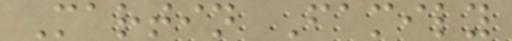Martin Family
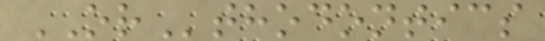ORthodontics
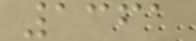1361
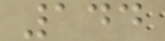144
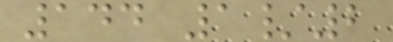144 1/2
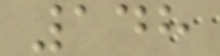148
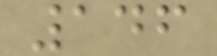146
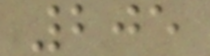205
